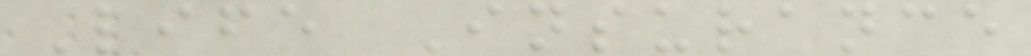Life Insurance
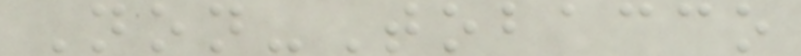Non-Tobacco
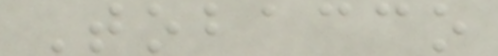Tobacco
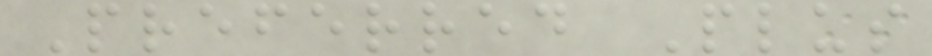Preferred Plus
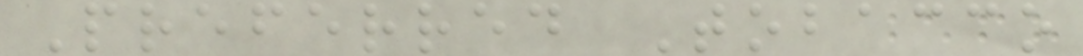Preferred Tobacco
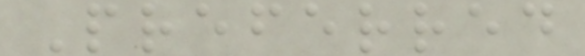Preferred
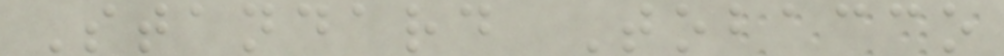Standard Tobacco
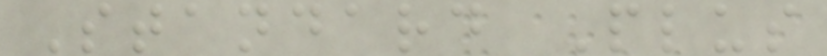Standard Plus
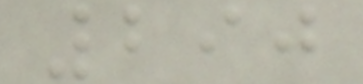290
